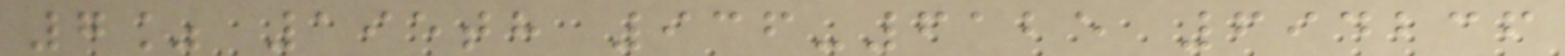7% 195th 936-6125 694236
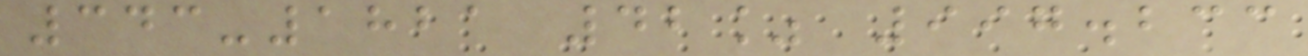343-1821 42% 997.233
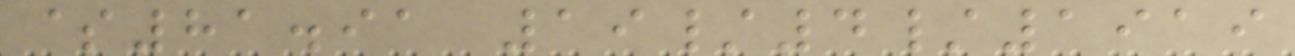$81.91 19/4/1919
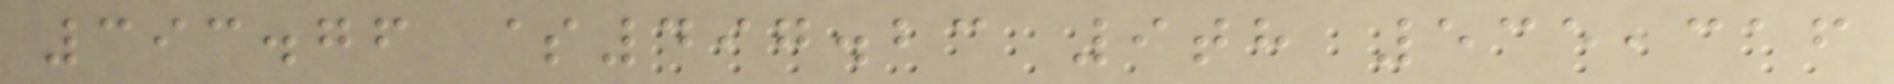393.76 $497.23 9th 535,316
